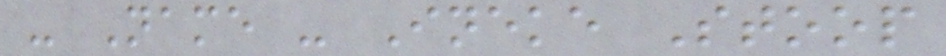- Name - Ineke Stoop
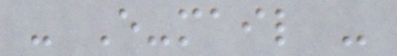- E-mail -
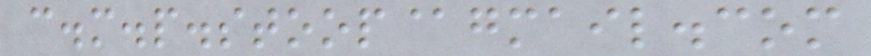c.m.p.stoop@gmail.com
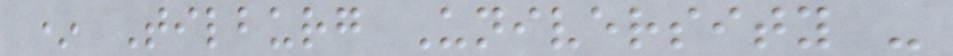* Tilburg University -
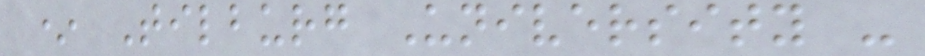* Tilburg University -
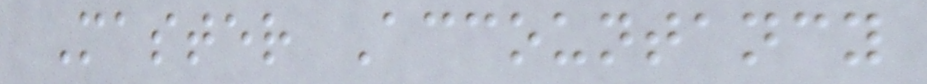Master Accountancy
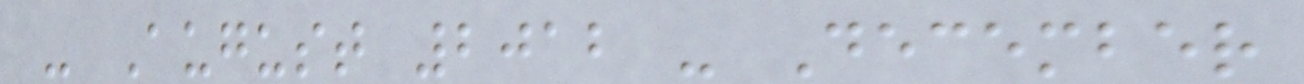- August 2012 - December
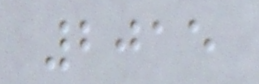2015
